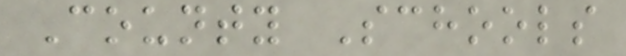County Schools
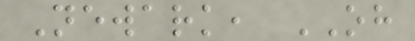Newark, OH
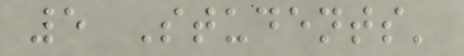5 Students'
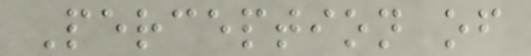Perception of
